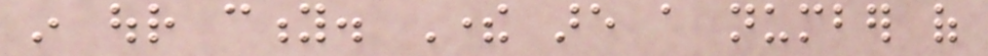in our city. There are a number of
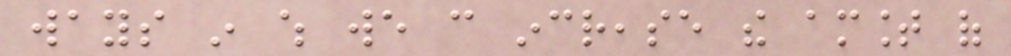ways in which we can increase the amount of
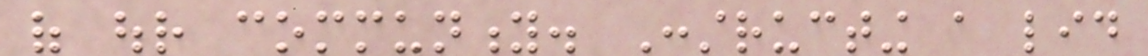of our community. Constructing a lid
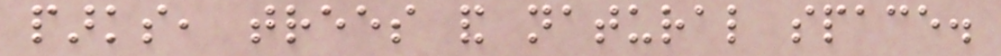parks, trees and natural space.
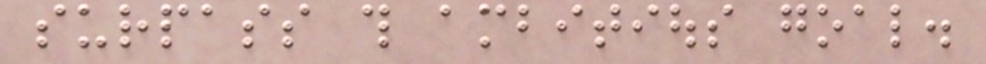surpass this ambitious goal.
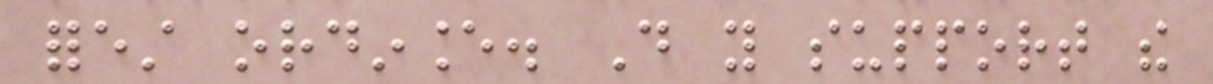forest ordinance. Do you support the
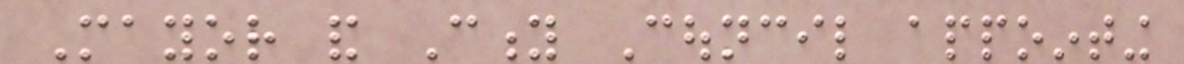Mayor and City Council appointing
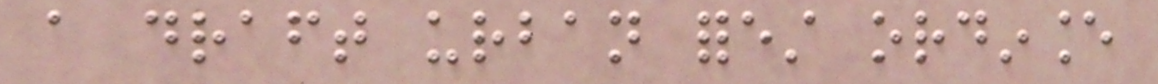a draft urban forest ordinance
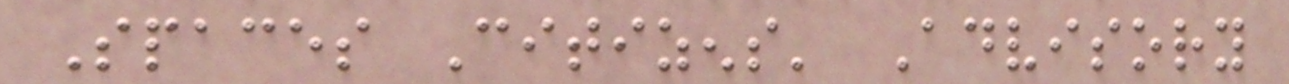Spaces Citizens' Advisory
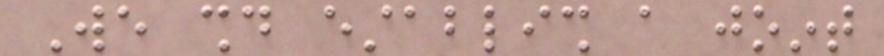We should establish a joint
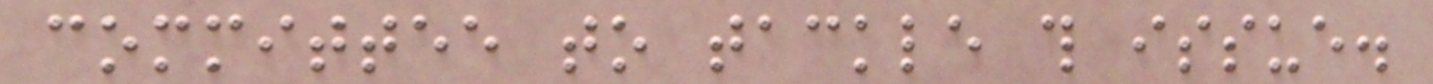committee to tackle this issue.
